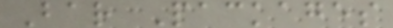Bar Packages
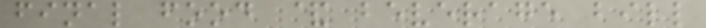final food & beverage bill
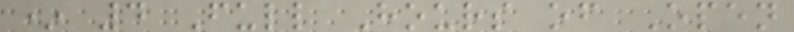* 4 Full Hours of Open
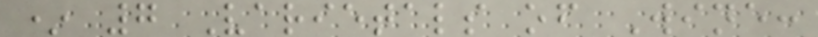* 7 Varietals of Wine:
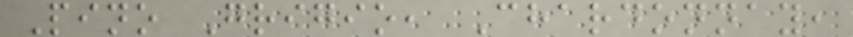Pino Grigio, Chardonnay,
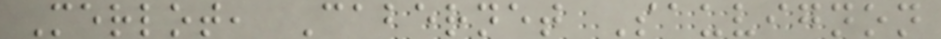Merlot, Cabernet Sauvignon
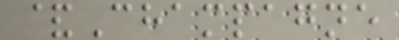&Champagne
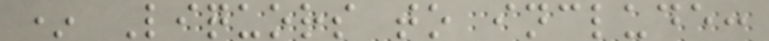* Liquors to include:
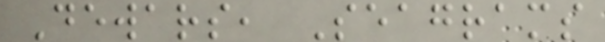Dewars, Seagrams
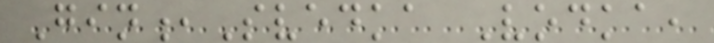Gin,Svedka Vodka,
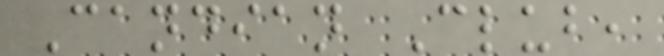Candian Club,
